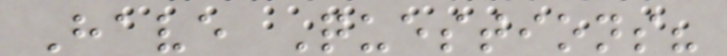Have Questions?
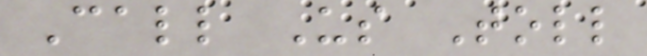Call Us Toll
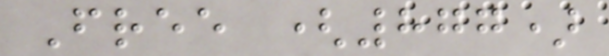Free (877)
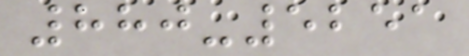880-5251
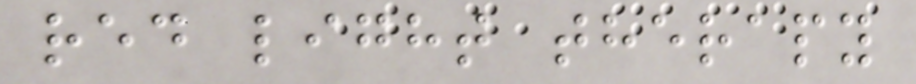red light therapy
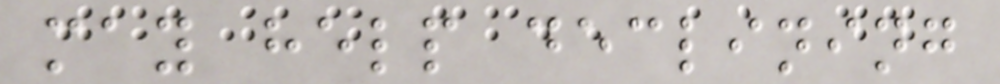may help declining
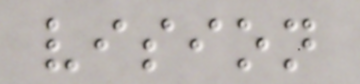vision
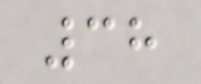38
